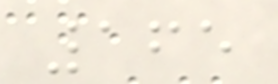165
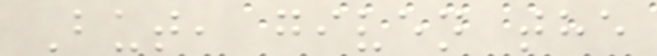But, given the
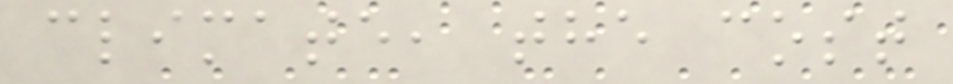climate, the cost
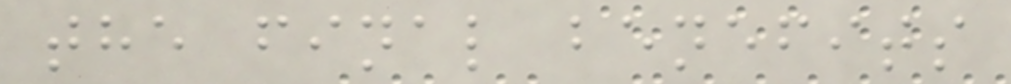the final benefits
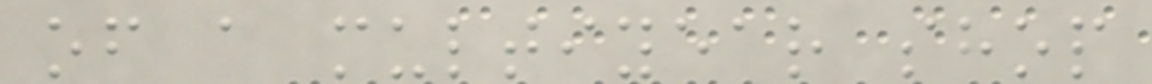of a multiyear shop
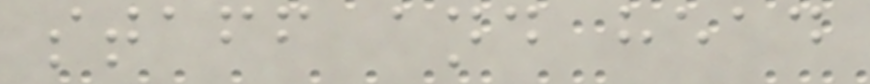staff and head
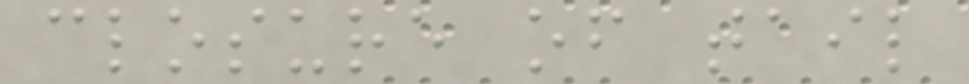closure of tail
